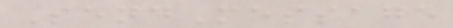SendMessage
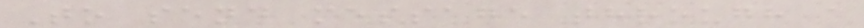To send message through a
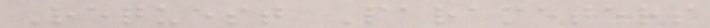Request Parameters
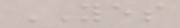YES
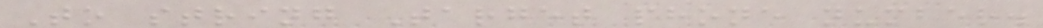To string Target phone number.
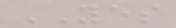YES
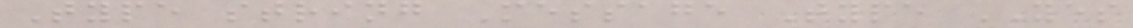Type string Message Type YES
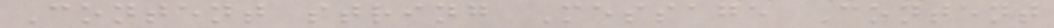Content string Message Content
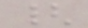{
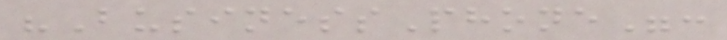"BusinessPhone":
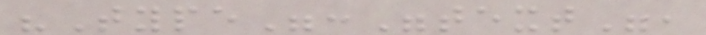"Type":"text",
